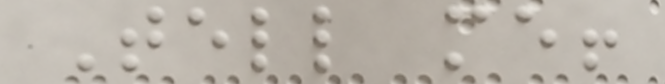Tell me!
